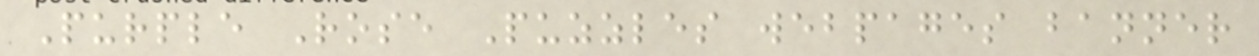Purple Rose Puzzles webpages banner
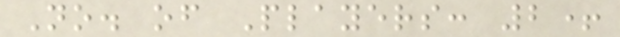No. of Players: 2+
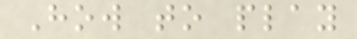How to play
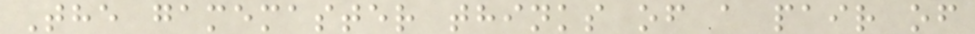The gamemaster thinks of a pair of
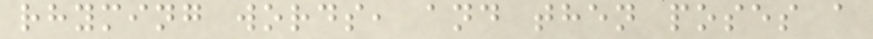rhyming words, and then poses a
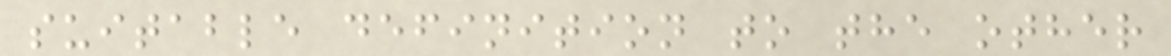suitable definition to the other
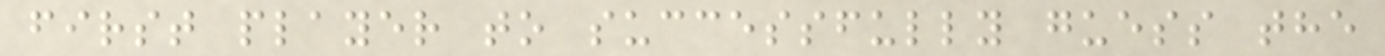first player to successfully guess the
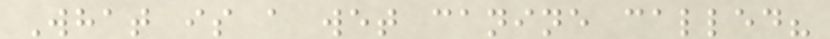What is a wet canine called?
